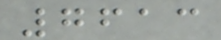7613
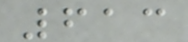613
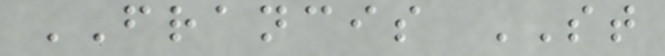FRANCIS ST
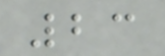23
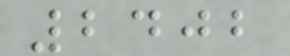2402
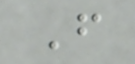F
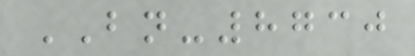BN-8730
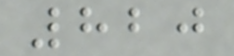820
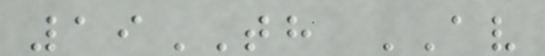19TH AV
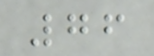76
